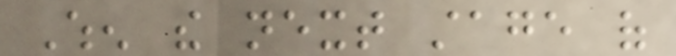When the next stage of
